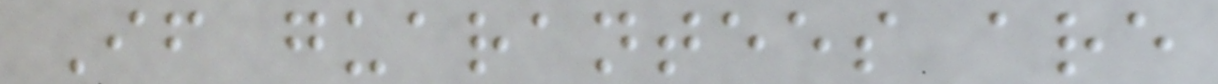If guarantees are
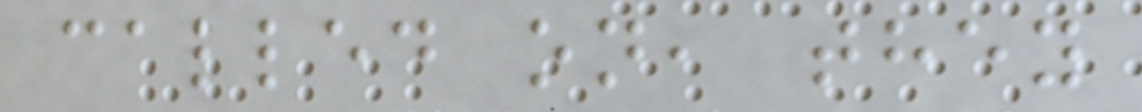called on, they
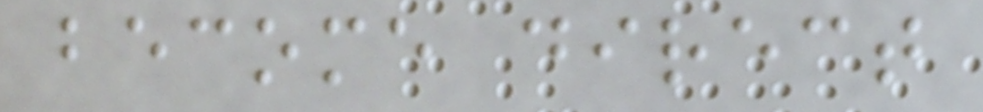become direct
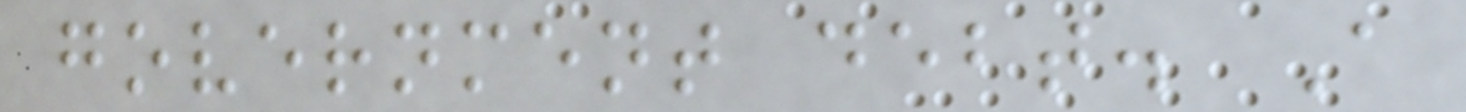government debt. A
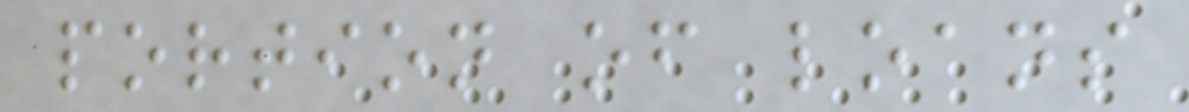portion of loans
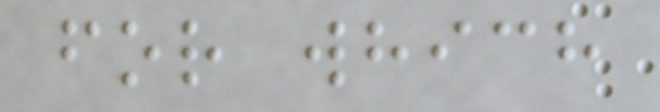for which
